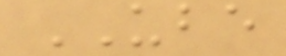UBE
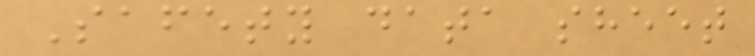Safety data sheet
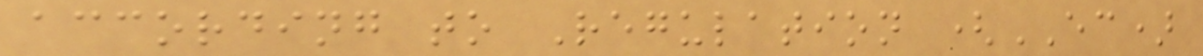according to Regulation (EC)
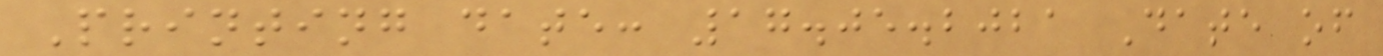Printing date: 17.05.2021 Date of
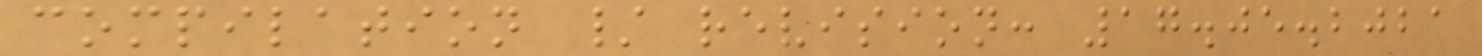compilation / revision: 17.05.2021
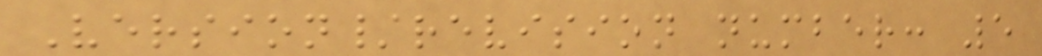Version/revision number: 5
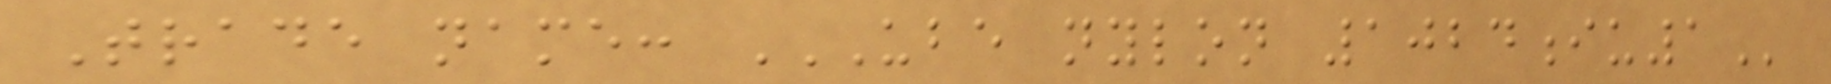Trade name: UBE NYLON 1024IU1
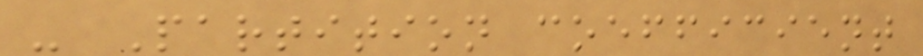- Partition coefficient
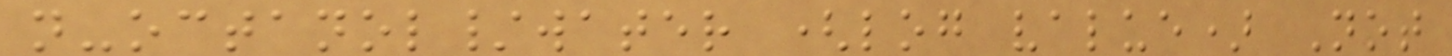n-octanol/water (log value) Not
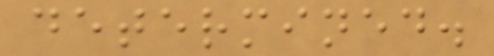determined.
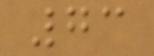73
